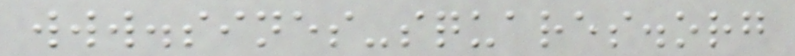www.sines-squares.org
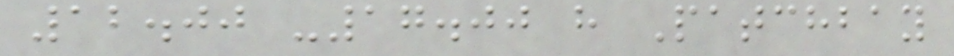12.00 -17.00 h Patchbay
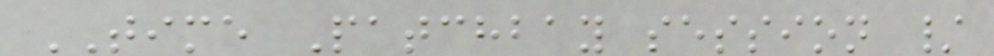TIME Patchbay session /
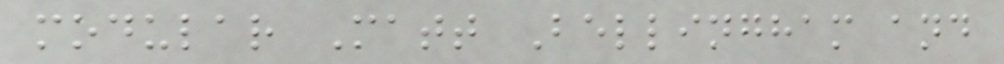modular Matt Bellingham and
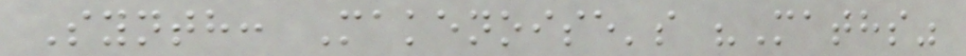Synth: Makenoise's "Maths"
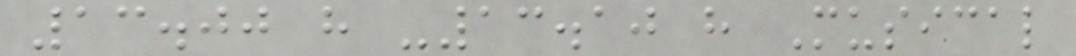13.00 h -13.10 h Musical
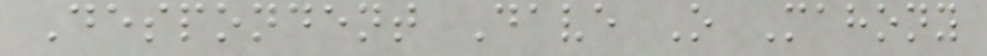Despondent Dave O Mahony
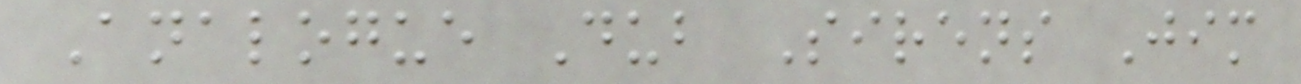Analogue Dub Sirens Jim
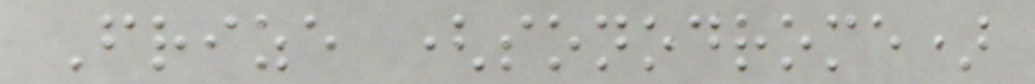Frize (sonodrome)
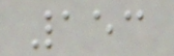153
